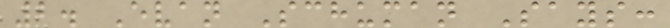2. Evan Schuman Says:
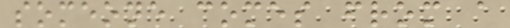someone comes from a
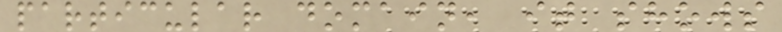particular domain, it shows
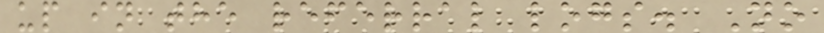up in the referral logs. No
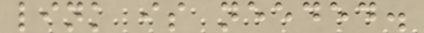link is needed.
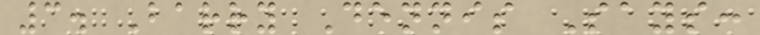3. Barry Dennis Says:
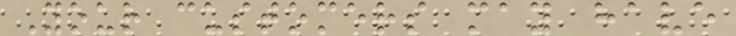Your customers may have
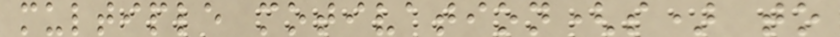multiple motivation(s) to
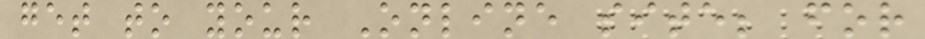get to your Online site; for
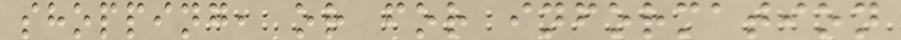shopping, or for information
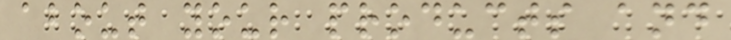about your products and
